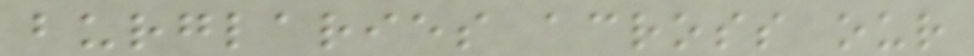burglaries across our
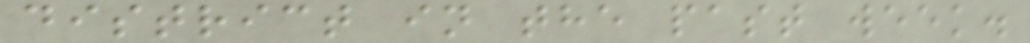district in the past week.
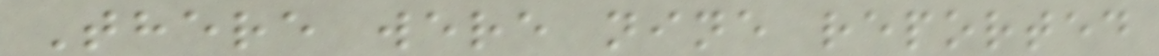There were nine reported
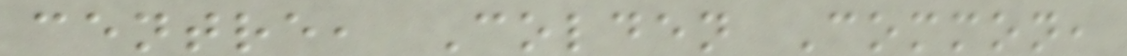centre, Colden Common,
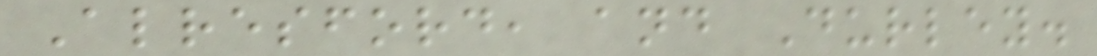Alresford, and Durley.
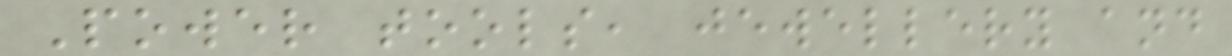Power tools, jewellery and
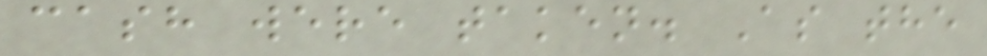cash were taken. As the
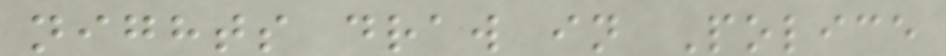nights draw in Police
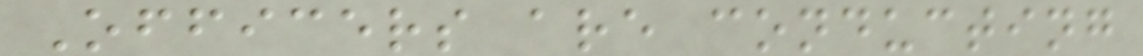Officers are conducting
